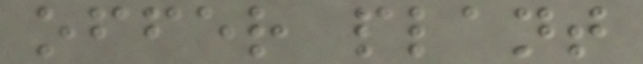offer plant
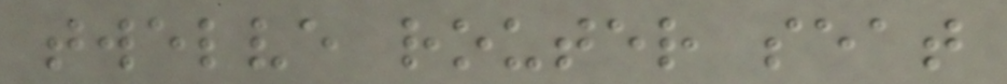twelve router seat
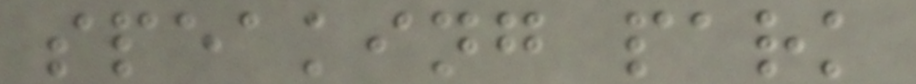speaking park
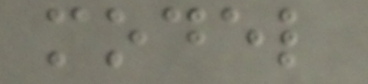model
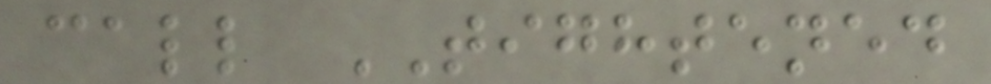call TIGHTENED
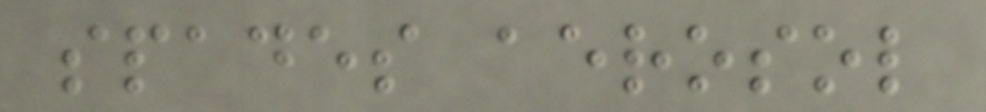spades aerosol
